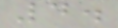4.
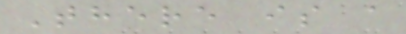There is a
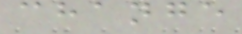change
